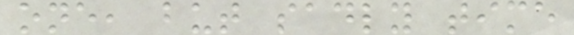one, but sadly time
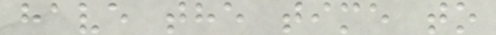have the time to
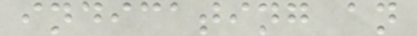indicating an
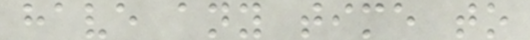have any time to
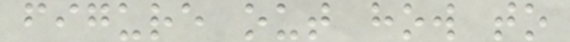figure out how to
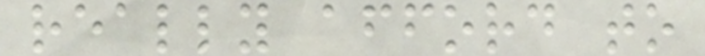really afford to
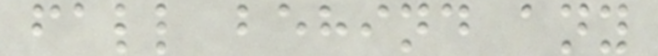fall behind any
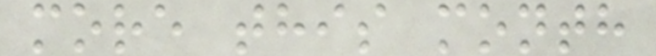more this month
